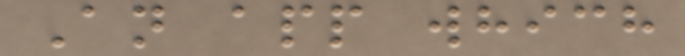An app which
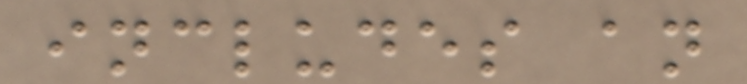includes an
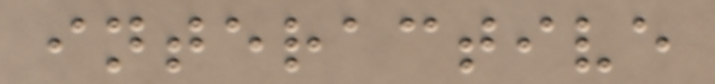interactive
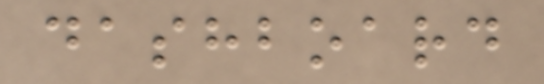dashboard
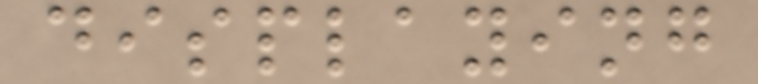displaying
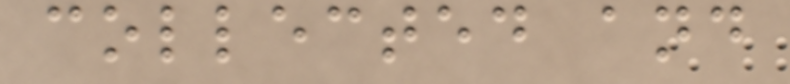collected and
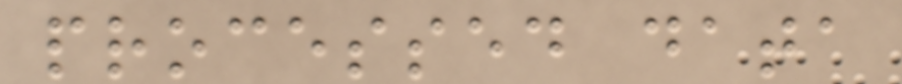processed data
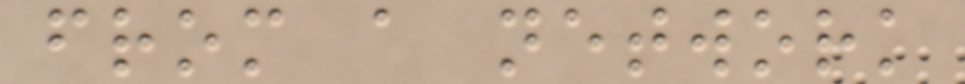from a network
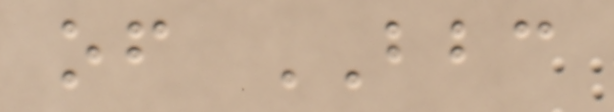of BBC
